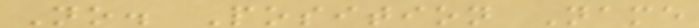No. Position Name
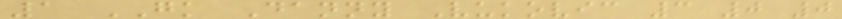1 GK Danny Vukovic 3 0 0
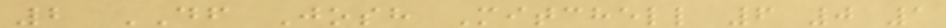2 DF Josh Mitchell 6 0 1
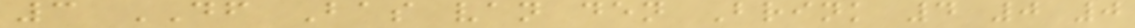3 DF Bas van den Brink 4 0 0
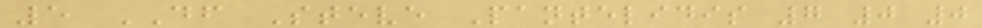5 DF Steve Pantelidis 7 0 0
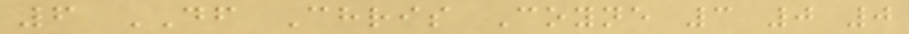6 DF Chris Coyne 3 0 0
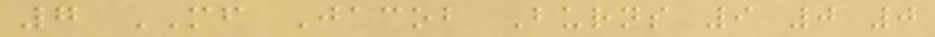7 MF Jacob Burns 9 0 0
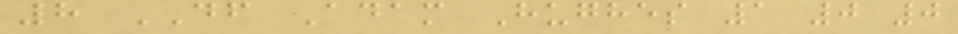8 DF Adam Hughes 1 0 0
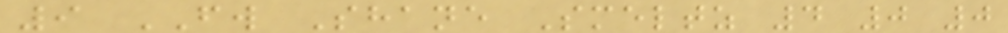9 FW Shane Smeltz 4 0 0
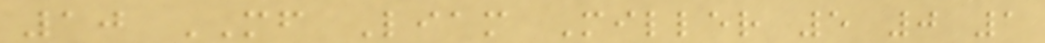10 MF Liam Miller 5 0 1
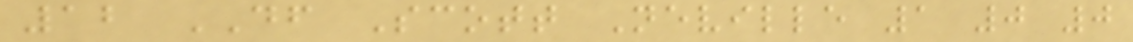12 DF Scott Neville 1 0 0
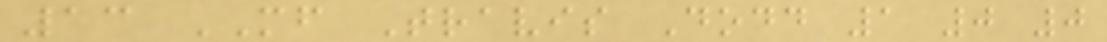13 MF Travis Dodd 1 0 0
